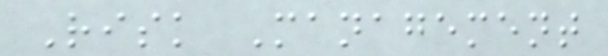Risk Management
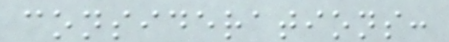considerations:
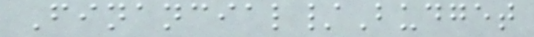Financial/Budget
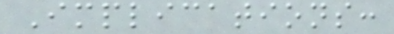Implications:
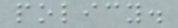policy.
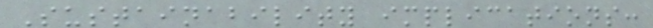Sustainability implications:
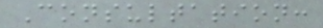Consultation:
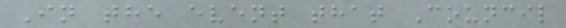In the event that Council
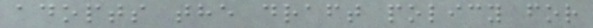adopts the draft policy for
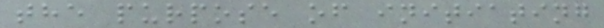the purpose of initiating
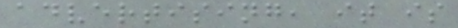advertising, it is
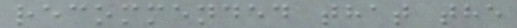recommended that the
